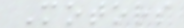Motors
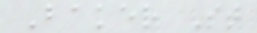Baker St
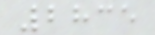2835
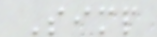Simp
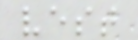vest
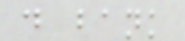d bank
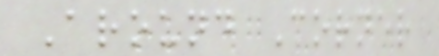Around Corner
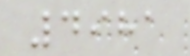4981
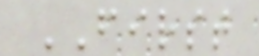FIRST
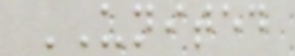UNITED
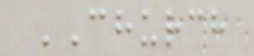CHURCH
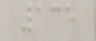135
